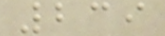239
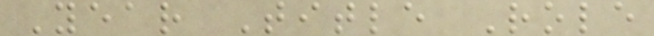Year Title Role
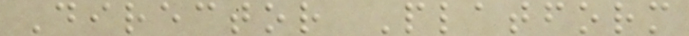Director Platform
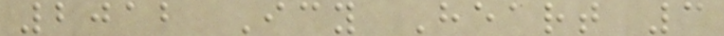2012 Icy Heart 3
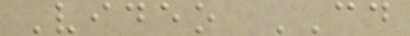Video CD
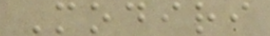Modiri
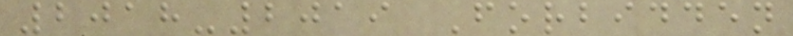2018-2019 Forbidden
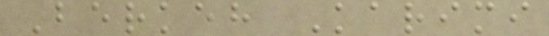Berkeh Karimi
